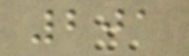201
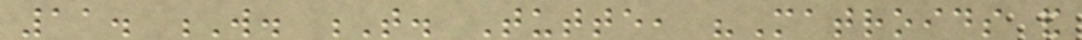11. W. T. Tutte, "Matroids and
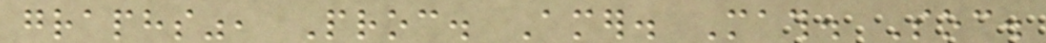graphs", Proc. Amer. Math. Soc.
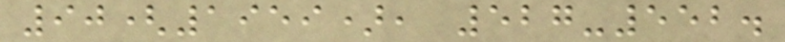90(1959), 527-552.
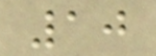10
